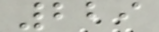229
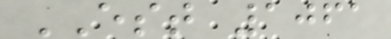EST 1061
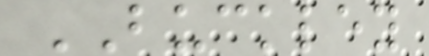BUCKLEY
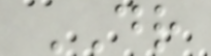DR
